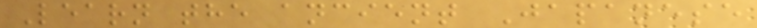Learn the ancient Japanese
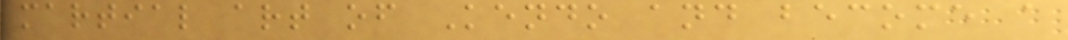martial art of Kendo and become a
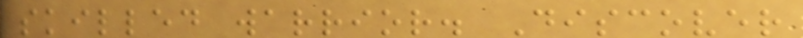skilled warrior. Discover
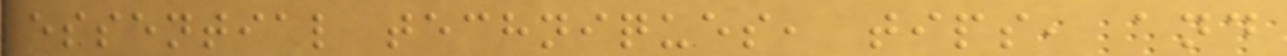essential techniques, tips, and
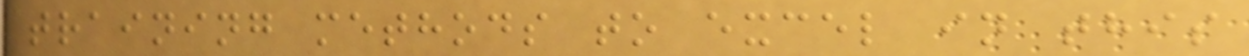training methods to excel in this
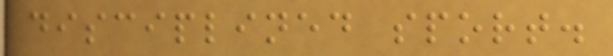disciplined sport.
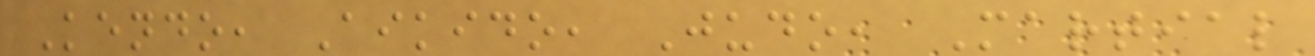Kendo, Aikido, Judo, Martial
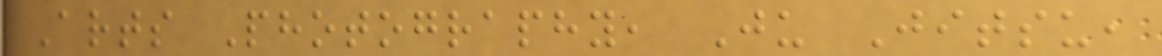Arts Photography, Ju Jitsu,
